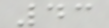43
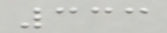333
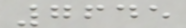7645
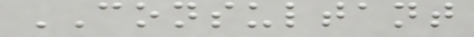CONSULTANT
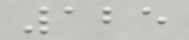125
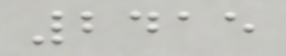2415
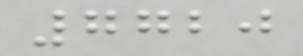7720
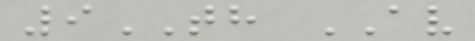9TH AV
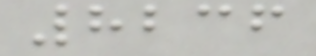8236
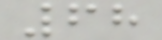68
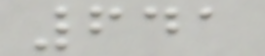641
